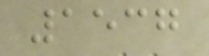1537
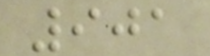901
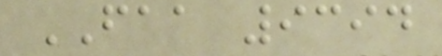FAA 9394
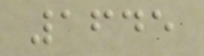1645
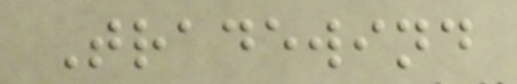Tradewind
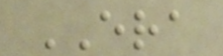ERA
